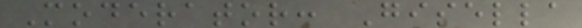Moderator: Gisella
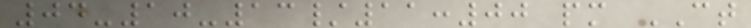04-10-13/11:00 pm CT
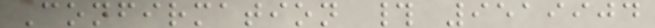Confirmation # 9519904
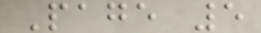Page 5
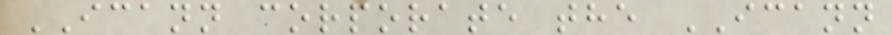ICANN corporate the ICANN
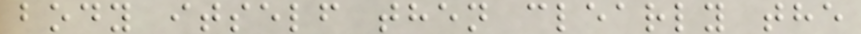body itself then clearly the
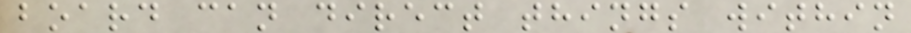board can direct things within
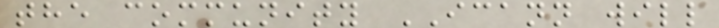the community ICANN will
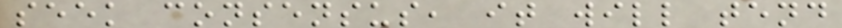seek consensus, it will tend
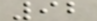92
